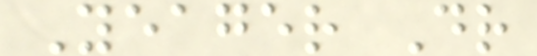Yeager Dr
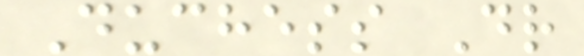Duchess Dr
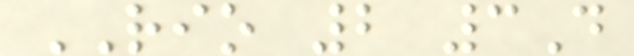RIO 2 3D
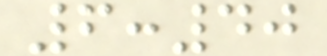6:40
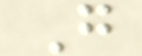G
